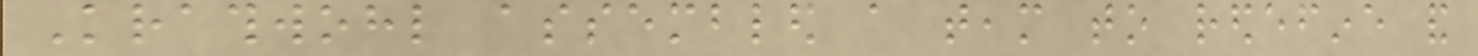Krathwohl assembled a team to redefine and
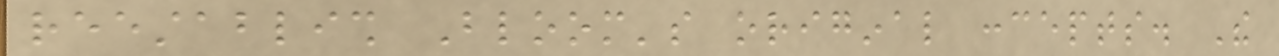reestablish Bloom's original concepts. The
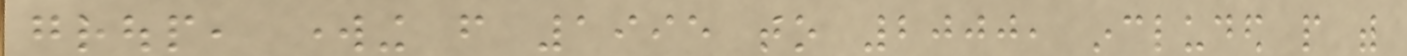group, working from 1995 to 2000, included people with
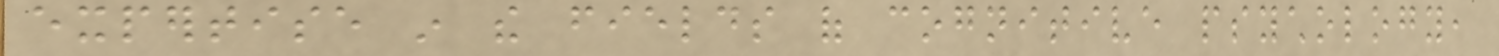expertise in the fields of cognitive psychology,
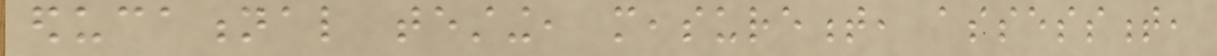educational testing, measurement, assessment,
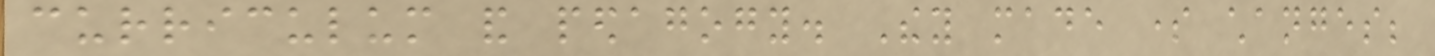curriculum and pedagogy. They made some changes;
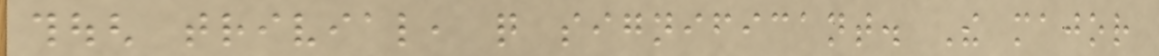though trivial, quite significant. The major
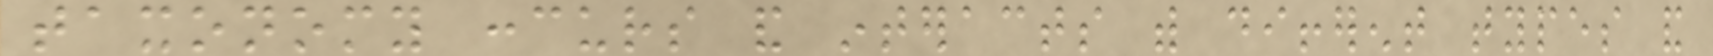taxonomy concurs and interacts with different types and
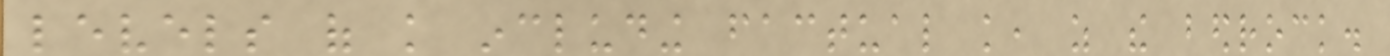levels of knowledge including factual knowledge, as the bedrock.
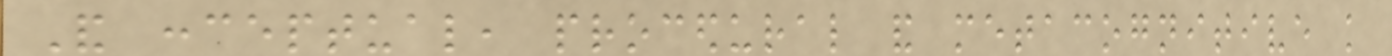And conceptual, procedural and metacognitive knowledge
